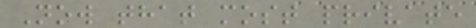Now that most private
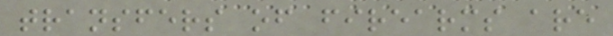transfers of firearms are
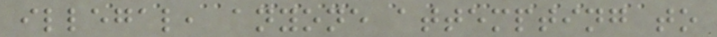illegal, anyone attempting to
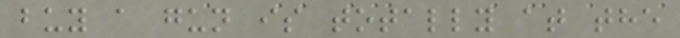buy a gun is totally at the
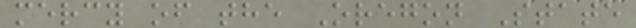mercy of the Oregon State
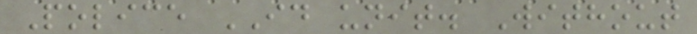Police ID unit. Without
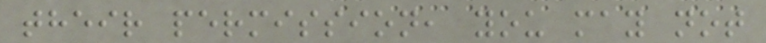their permission, you may not
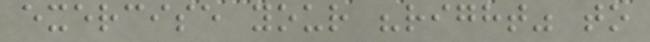exercise your "right" to
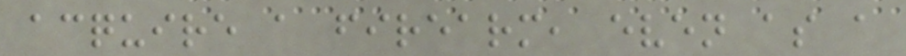acquire a firearm, even as a
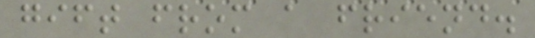gift from a friend.
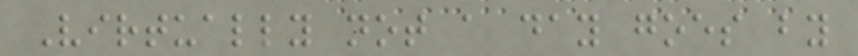Virtually not a day goes by
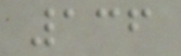136
